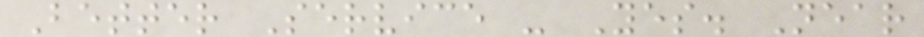Better Service - Yes. Near
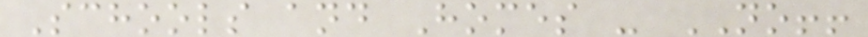Schools and Homes - NO!!
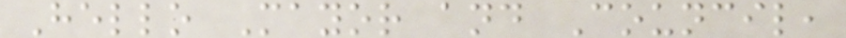Hello Mayor and Council,
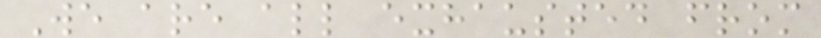We are all exhausted from
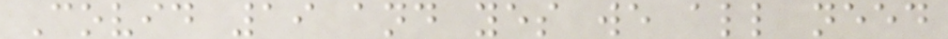Covid 19 and yes we all need
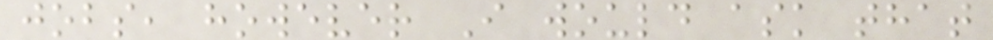jobs, however I would ask that
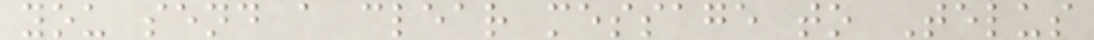you send a clear message to Telus
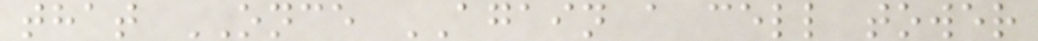that ONCE AGAIN a cell tower
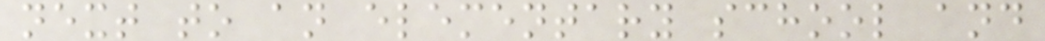next to an elementary school and
